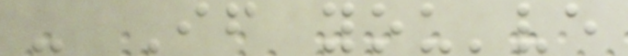- If you've
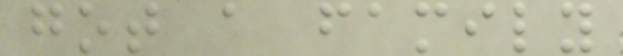got a family
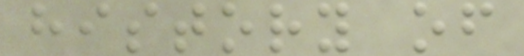history of
